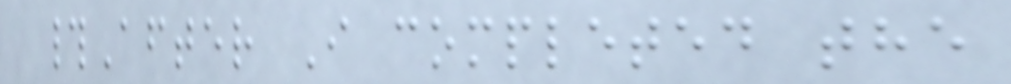#After I completed the
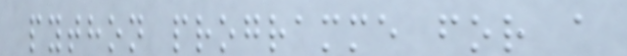python programme for a
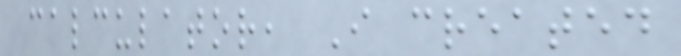calculator, I created
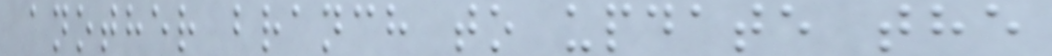another branch to update the
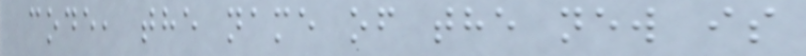code, the name of the new is
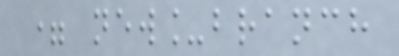= new_branch
